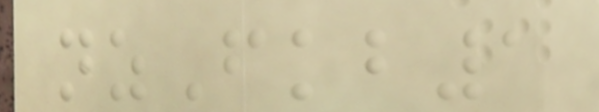nzFkb1
